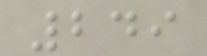249
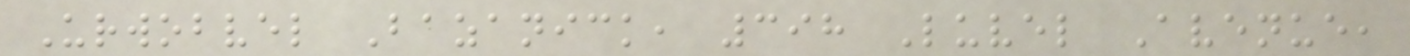Urwobvel Bazanick, 398 Luvel Avenue,
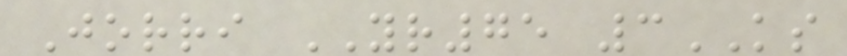Jorri YR75 3KS
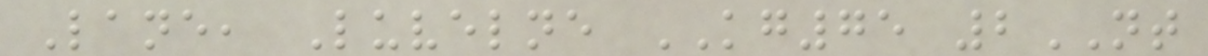Lane, Luvelne KG75 2NT
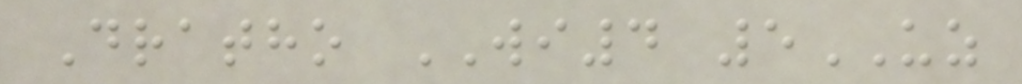Dratho WI4 5UZ
